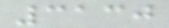3130
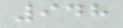948
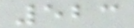523
